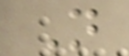N
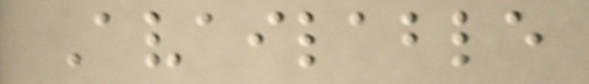Available
